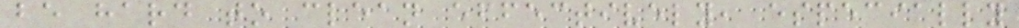be hard to clean effectively, especially
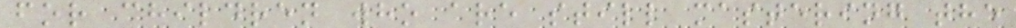for children who are still mastering the
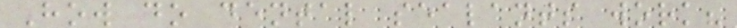How do dental sealants work?
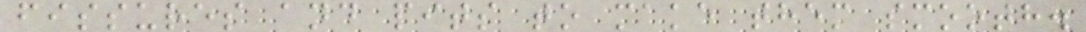fissures and pits to make them smooth.
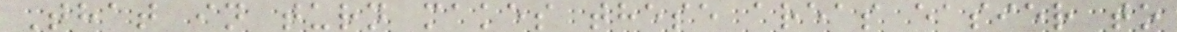That in turn makes these areas easier to
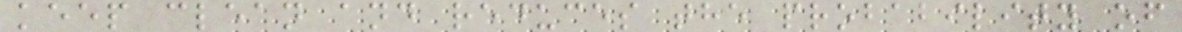keep clean and reduces the probability of
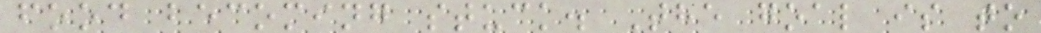food becoming stuck. The goal is to
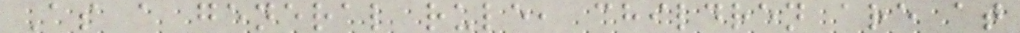As a general rule, children are at
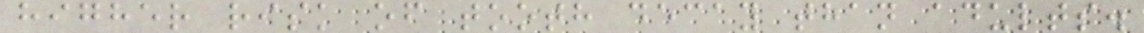higher risk of tooth decay than adults.
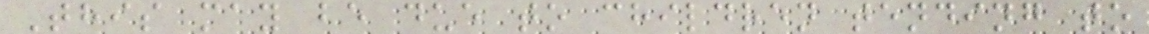This may be due to children tending to
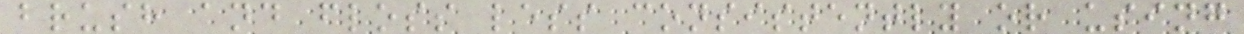brush and floss less consistently or using
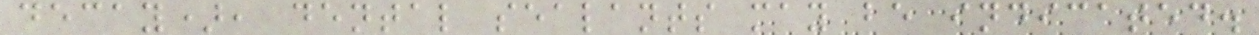decay), dental sealants may be indicated.
